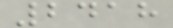2418
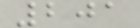201
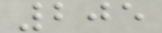205
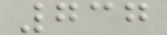737
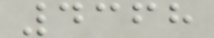4368
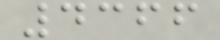4366
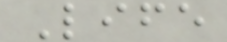Life
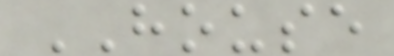HOUSE
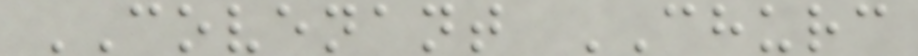COVENANT CHURC
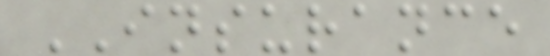INSURANCE
